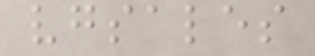vgsales
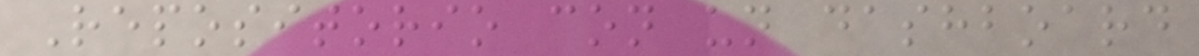Repositorio con un dashboard
